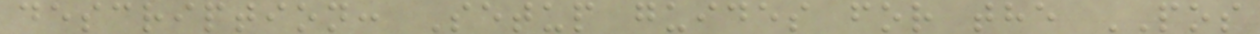description: Setup guides for the POS
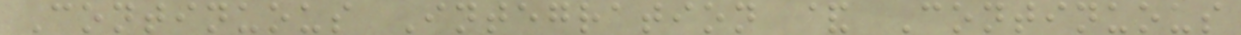Continuous Integration & Continuous
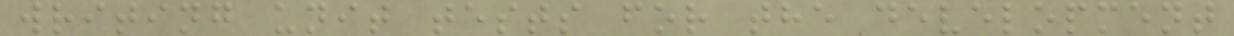writing unit tests for the development
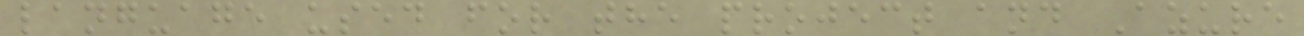language used for the project and Azure
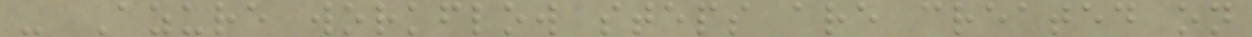- Azure workflow steps are created on
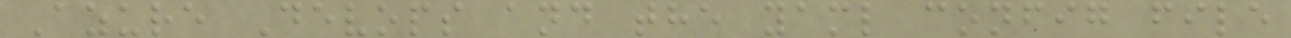Azure Devops and the yaml config file
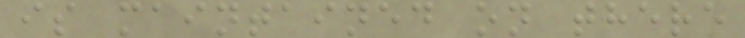is maintained on there
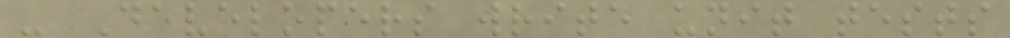- Developers write unit tests
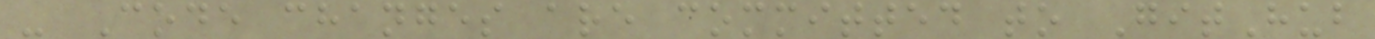- Code changes are committed to GitHub
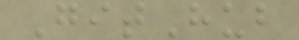GitHub
